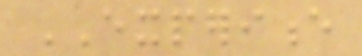EXPERIENCE
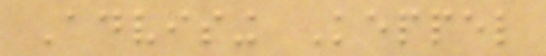Advising Keppel
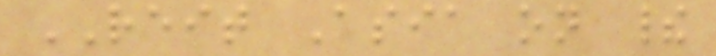REIT Asia on their
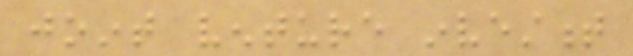joint venture investment
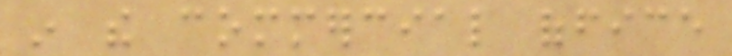in the commercial office
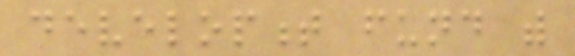development fund with
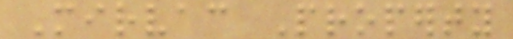Mirvac Property
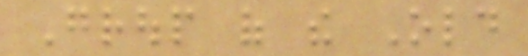Group of the Old
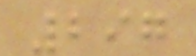297
